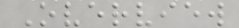Overview
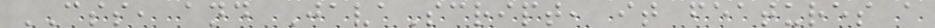CSS, and JavaScript, it features a
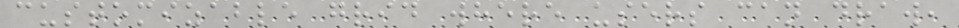customizable grid where users can draw,
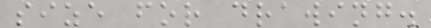size for drawing.
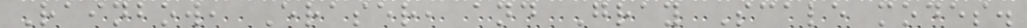Rainbow, Eraser, and Gray Scale modes.
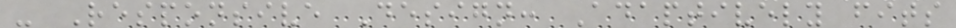- Responsive Design: Adaptively fits
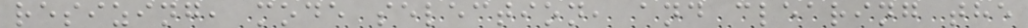resizing, mode selection, and clearing the
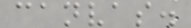canvas.
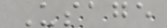Usage
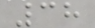38
